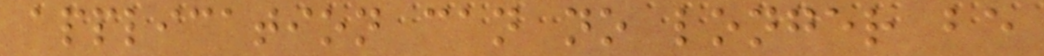application can no longer be
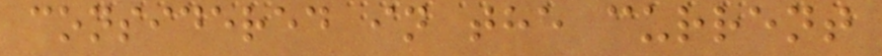considered in the current
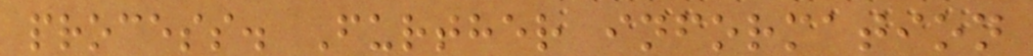process. Further information
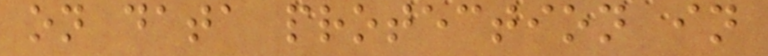on data protection in
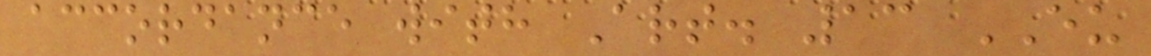accordance with Art. 13 EU
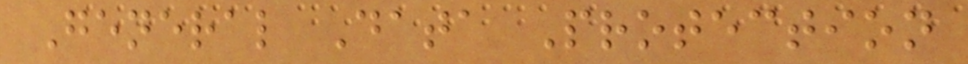General Data Protection
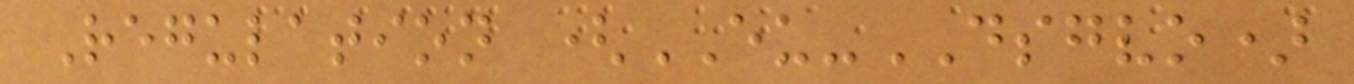Regulation (EU-DSGVO)
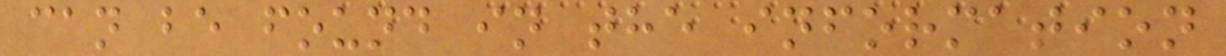can be found in the information
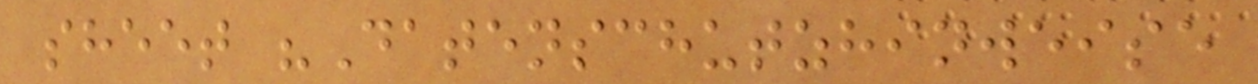sheet "Datenschutzhinweise
